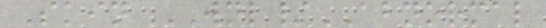Skin WNL/ABNORMAL
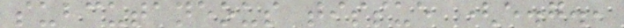subcutaneous tissue (e.g.,
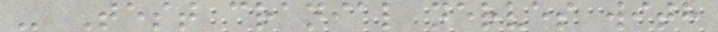- Test cranial nerves with
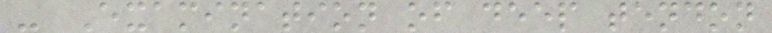- Examination of deep tendon
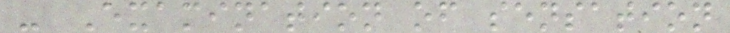- Examination of sensation
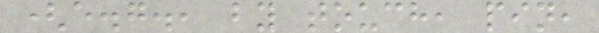(e.g., by touch, pin,
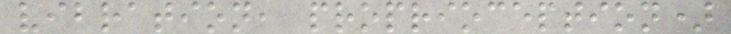vibration, proprioception)
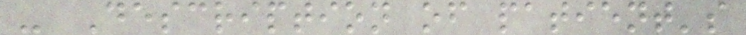- Description of patient's
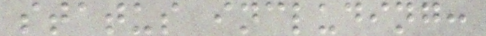status including:
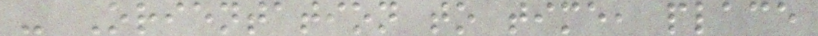- Orientation to time, place
